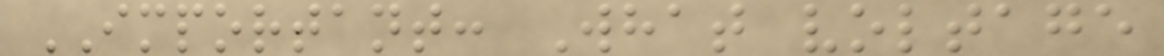IMPORTANT: What voltage
